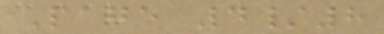Page 4/8
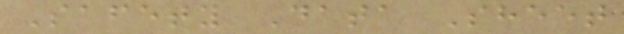Safety Data Sheet
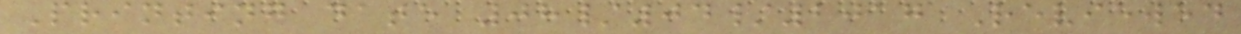Printing date 08/04/2017 Reviewed
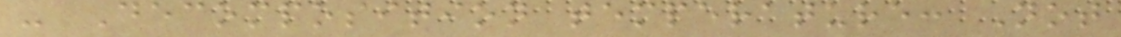- Decomposition temperature: Not
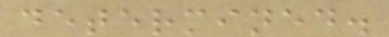determined.
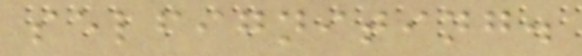selfigniting.
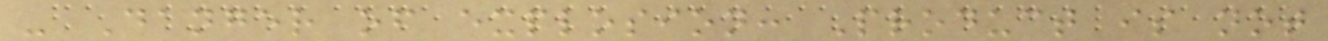- Danger of explosion: Product is not
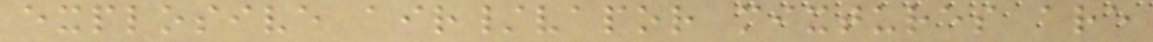explosive air/vapor mixtures are
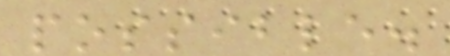possible.
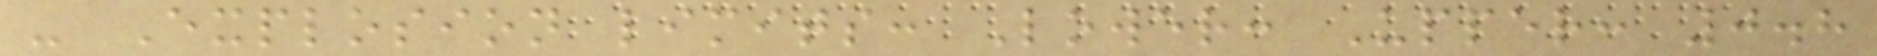- Explosion limits: Lower: Upper: 0.8
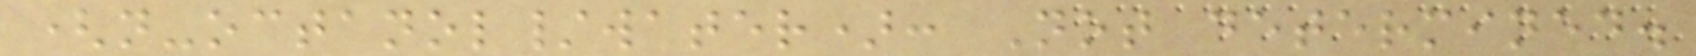(n-octanol/water): Not determined.
